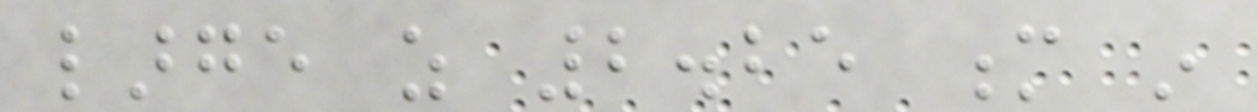large as 2.25 m in
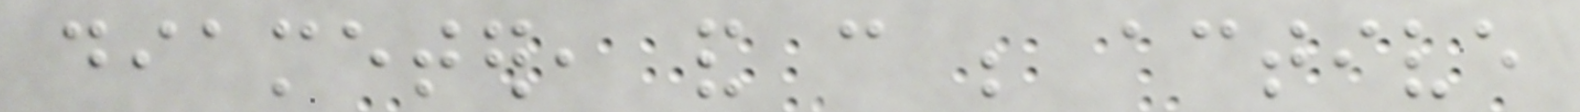diameter, and can be active
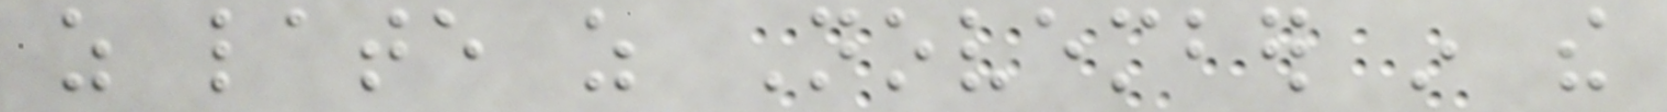as late as November in the
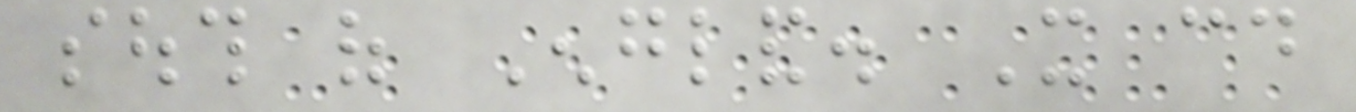south of England. It could
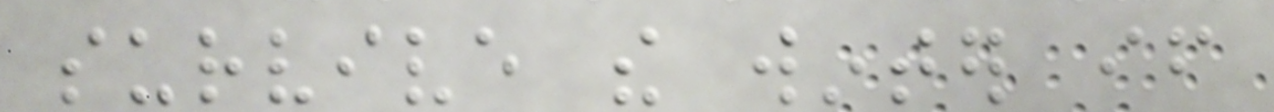survive the winter if
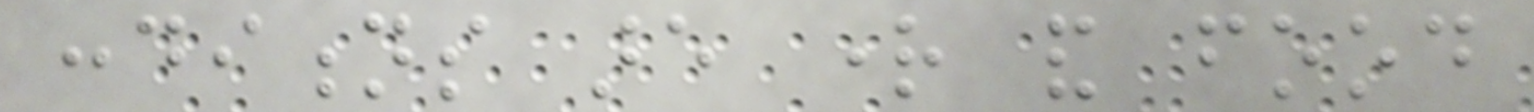conditions are right and food
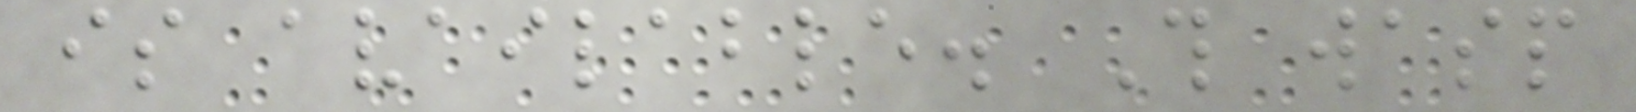is available. This wasp
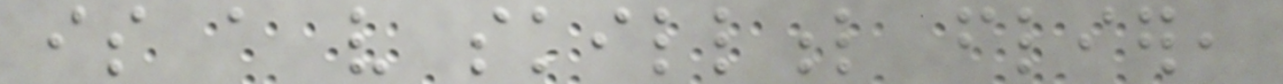is a very skillful flier,
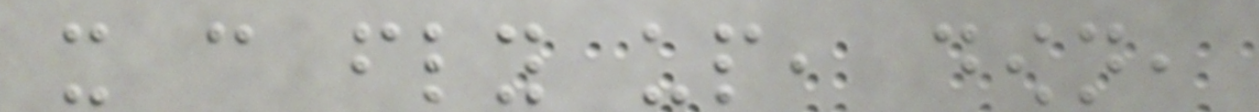it can fly up, down,
